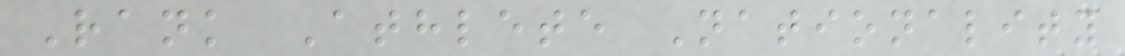Rank Athlete Nationality
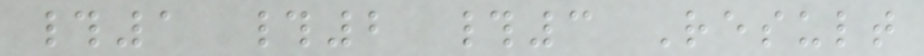#1 #2 #3 Result
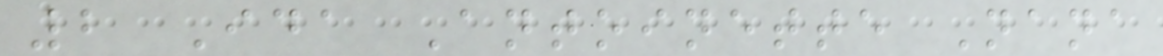2 Ida Antoinette Nana
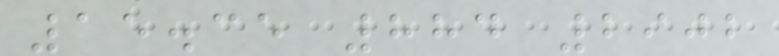15.35 884 2902
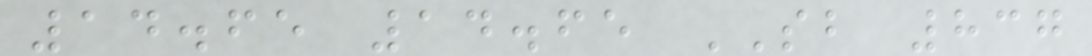14.65 14.65 SB 837
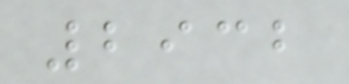2932
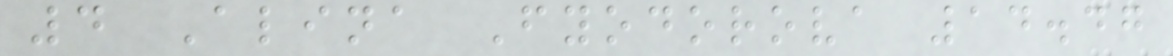4 Alina Fyodorova 14.47
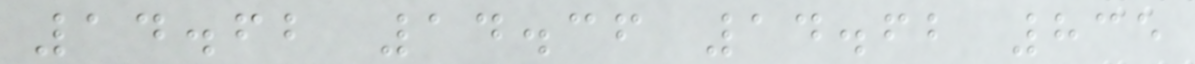14.62 14.36 14.62 835
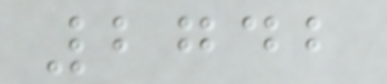2742
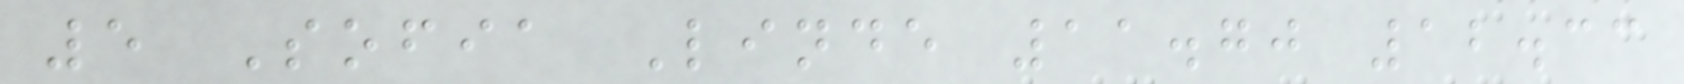5 Sofia Linde 11.70 12.33
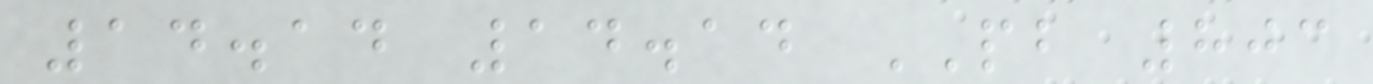14.14 14.14 PB 803
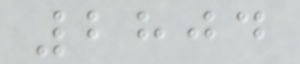2804
